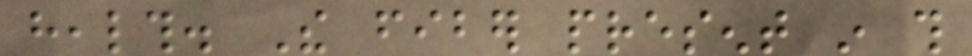health. The fiber present in this
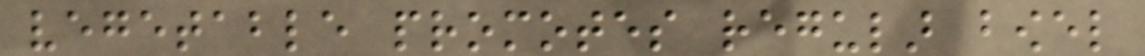vegetable promotes regular bowel
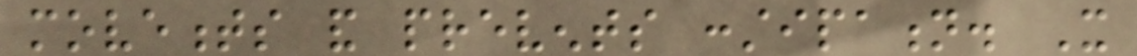movements and prevents constipation. It
